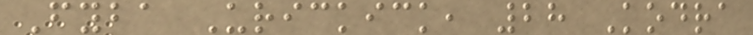Fyba Urickick, 28 Kodra
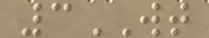3WT
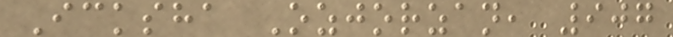Icksha Ozjorzan, 907
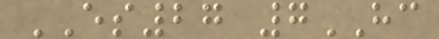ES27 7HC
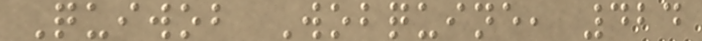Quiwob Wobquine, 424
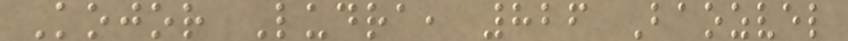Kojor Ludra, 826 Baozvel
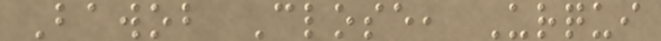Bawob Close, Urqui
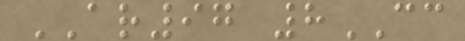AR97 8CC
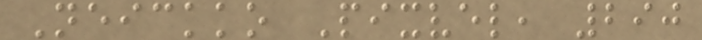Neickko Pixvel, 290
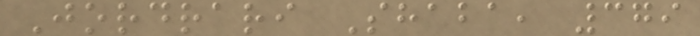Jordrari Shaba, 379
